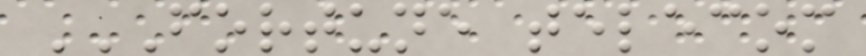FORTUNE TELECOM
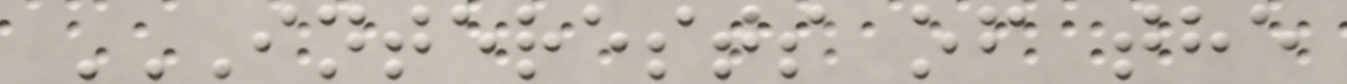INTERESTS OF THE
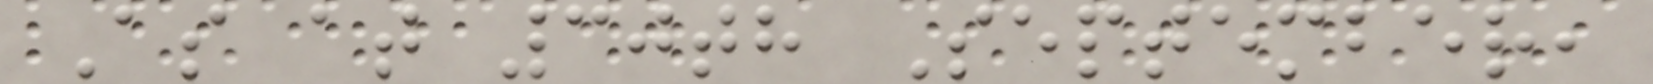As at 30th September,
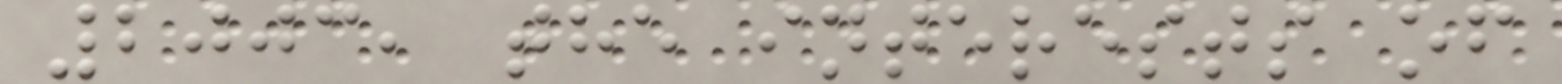2003, the interests of
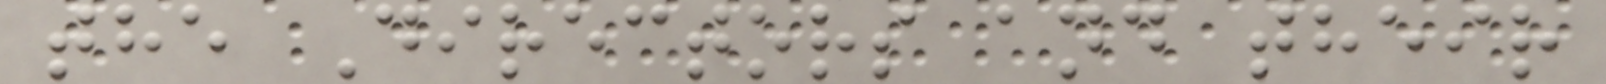the Directors and their
